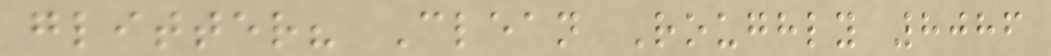glitter? Clean Roughly 8086
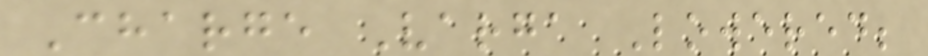Charge Varga Lowered;
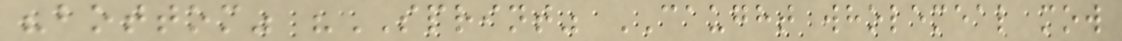"bottom" "SPRINT" CAUGHT wholemeal mow
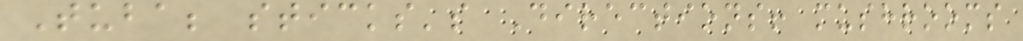Tuba; sticks's Directions! mushrooms
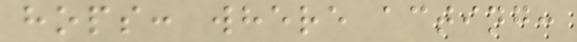hops: where acting:
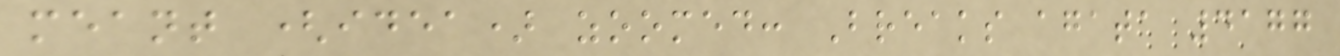meant (idea) zoomed: Breaks agata 4177
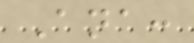Ana:
